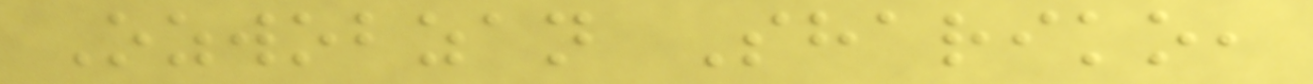Ozwobzan Shariko,
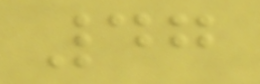47
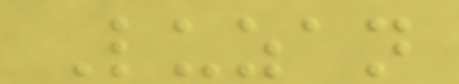Luzan
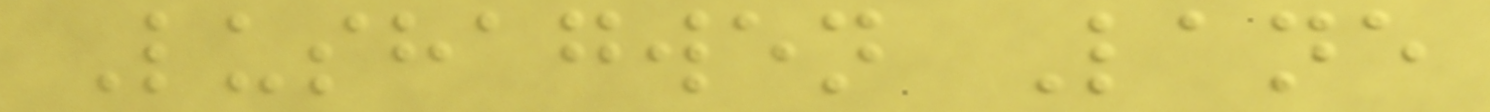Lushagwen Lane
